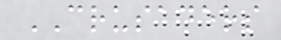CRUSADERS
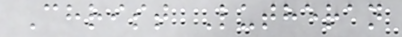Christ Lutheran
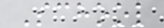School
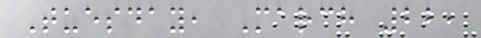Tuesday, March 22,
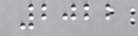2022
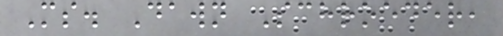Ms. Dawn Schroeder,
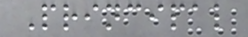Principal
